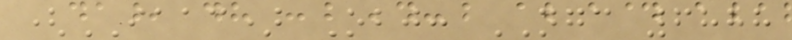(IAAC) Obj: NGC 6888
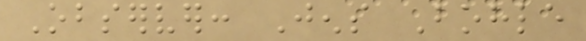Observer: Jens Bohle
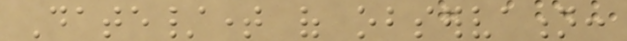Date/time of observation:
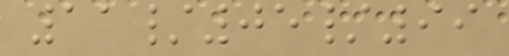11/05/99
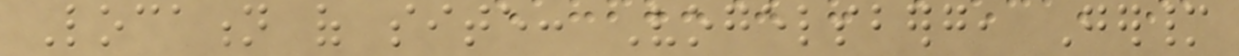Location of site: Vogelsberg, Germany
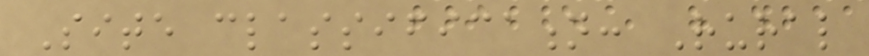Site classification: Rural
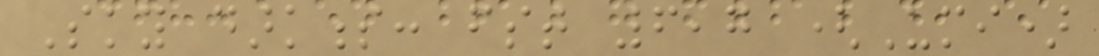Sky darkness: fst 6,7 (Umi)
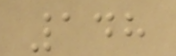148
